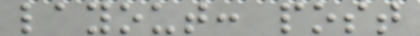layout: post
